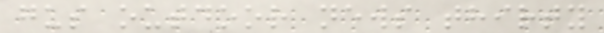gus outdoor news thirty
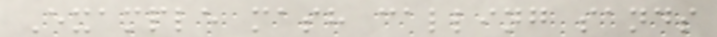Example mash calling sands
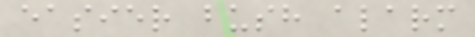easier bush alarm
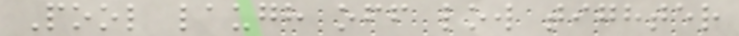Pool laugh off low tighter
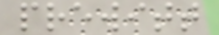prewitt
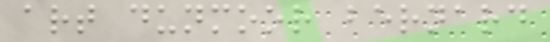art dunmoor bernard
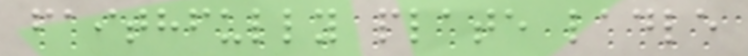faithfully plate ladle
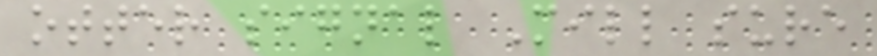otter signal Mill sure
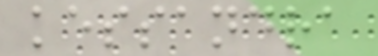kessandra
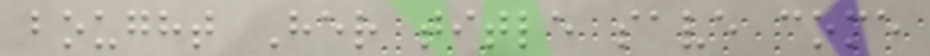bought Her title save come
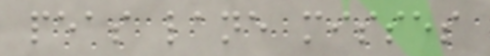peas lane misses
